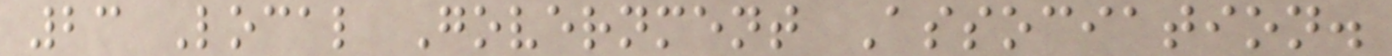23 Local Government Association.
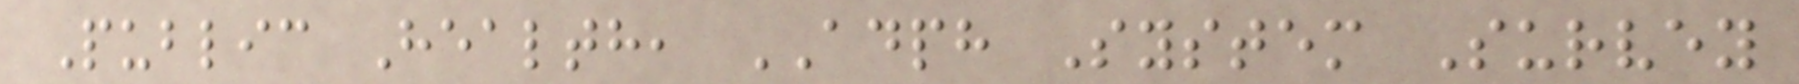Public Health, ADPH System Survey
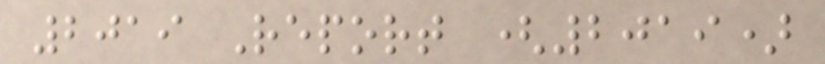2019 Report (2019)
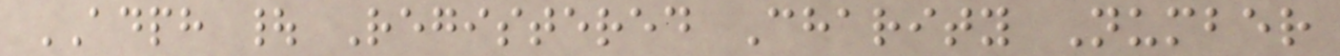ADPH | Registered Charity Number
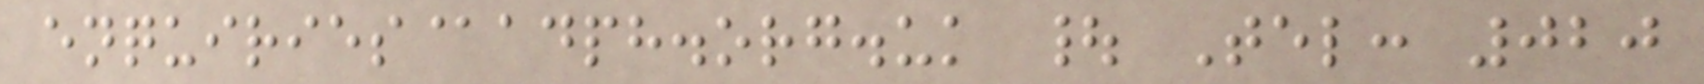enquiries@adph.org.uk | Tel: 020
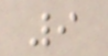9
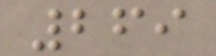269
